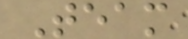Team
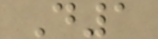D1
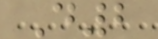D2
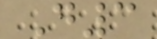D3
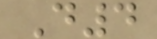D4
